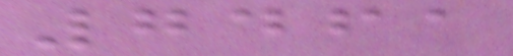7461
